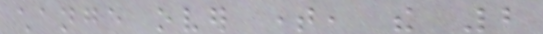change over time, the 2
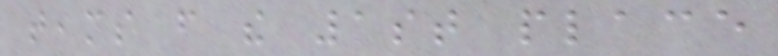teams from the 1st place
